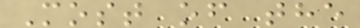Most of the
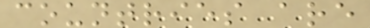countries are
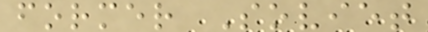former Soviet
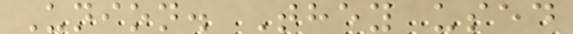Union. They used
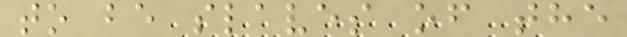to be slaves of the
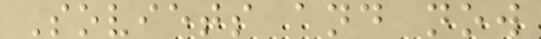Soviets and now
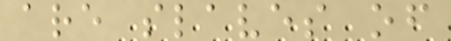are slaves of
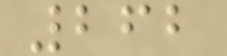262
